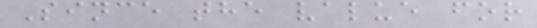Since the value for
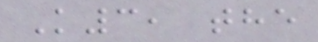K3, the
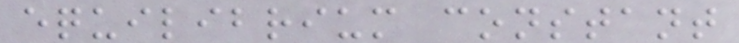equilibrium constant
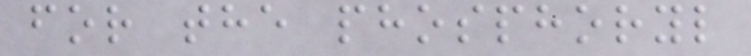for the phosphoryl
